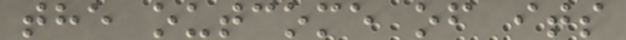the outcome of its
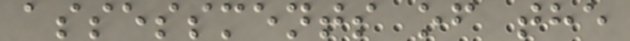assessments of the
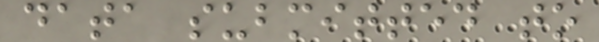data submitted to
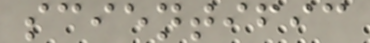scientific
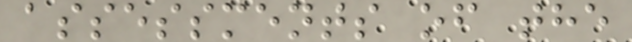assessments of the
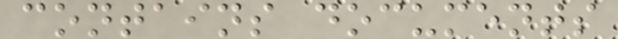contains documents
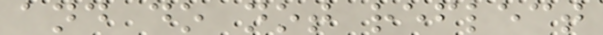and do not reflect
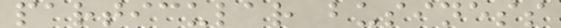particular business
